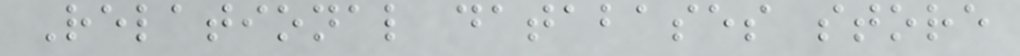Relational databases store
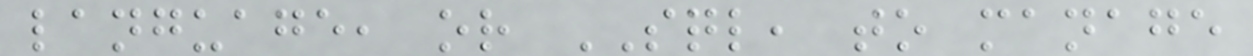language, or SQL, to manage
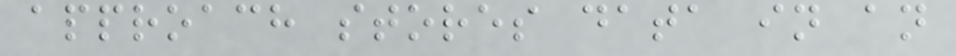approach stores data in an
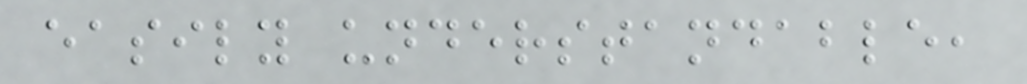easily understandable,
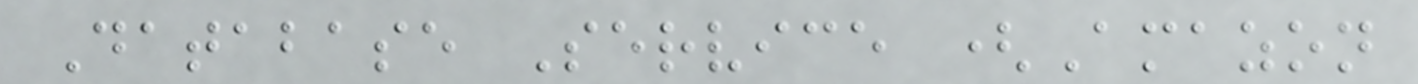Database Service (Amazon
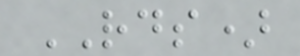RDS)
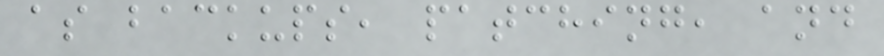as backups, patching, and
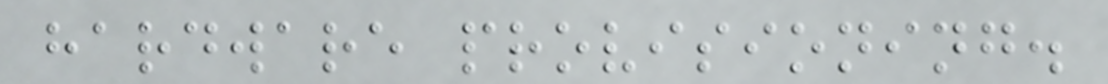hardware provisioning.
